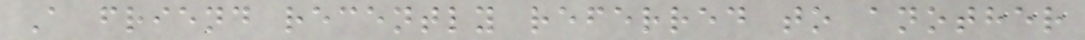A friend recently referred to another
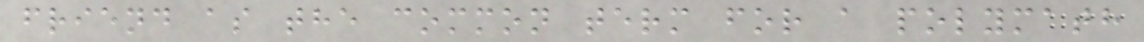friend as the common term for a polymath
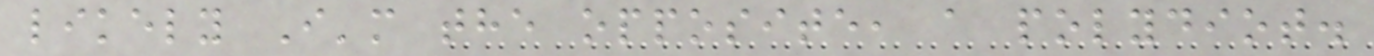likely I'm the opposite, a polydiot.
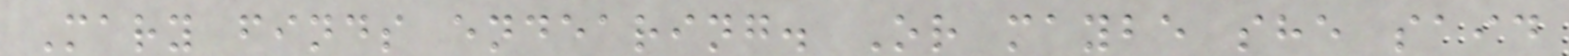Mary finds endearing. Or maybe she said
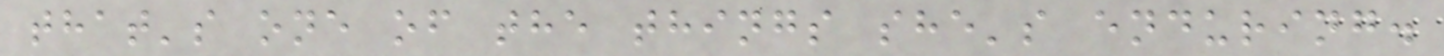that's one of the things she's enduring.
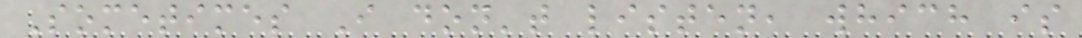Sometimes I don't listen, which is
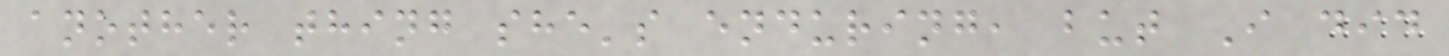another thing she's enduring, but I did
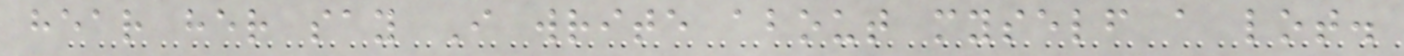hear her say I write about myself a lot.
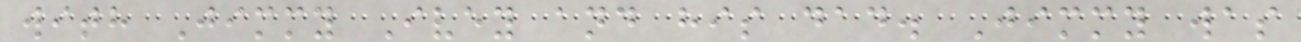with Jimmy Ivey and his dad. Jimmy was
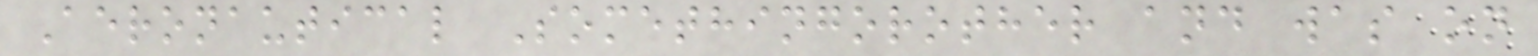Aeronautical Somethingorother and was on
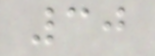30
